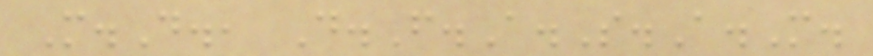M.D., D.F.A.S.A.M.
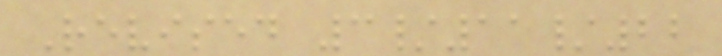Revised 3/11/22
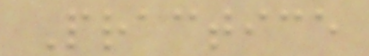Practice
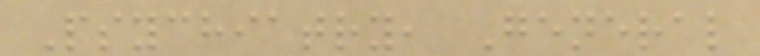Psychiatry, General
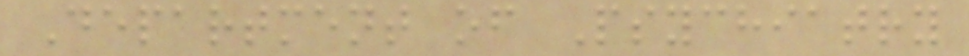Department of Psychiatry
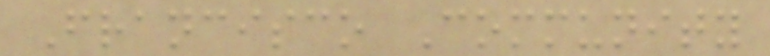Francisco Community
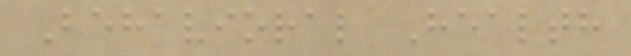Behavioral Health
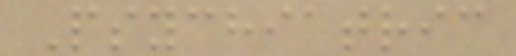Psychiatric
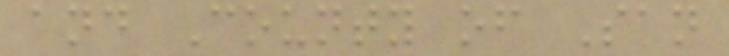and County of San
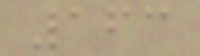163
